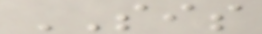SIS
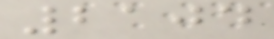2104
